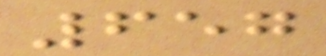657
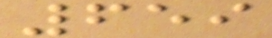659
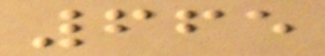665
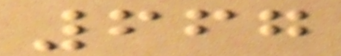667
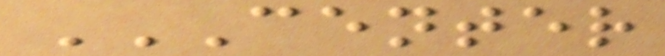CENTER
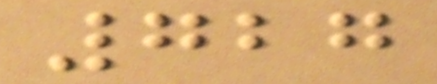727
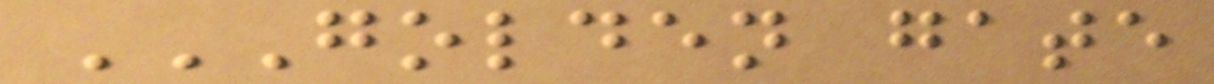GOLDEN GATE
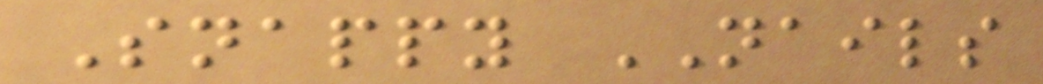Snappy NAILS
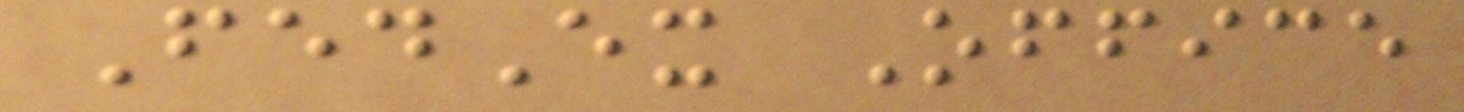FedEx Office
